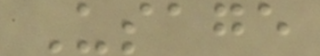Usage
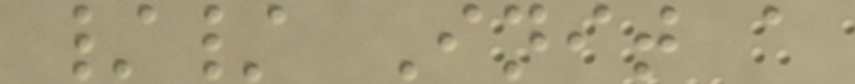// Init a
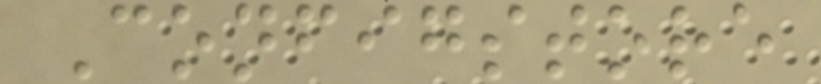Configstore
